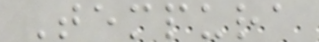Tempura
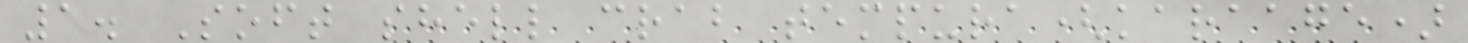1. Soft shell crab tempura(karaage)
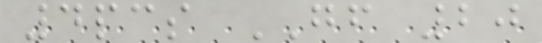4pcs GF 20
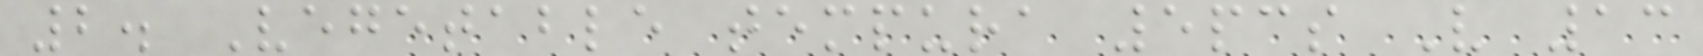2. Vegetable tempura 5pcs V 13
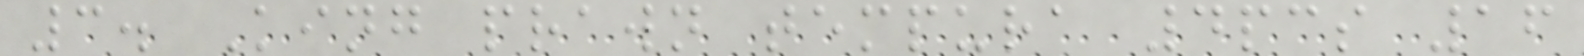3. King prawn tempura 4pcs 16
